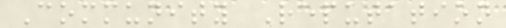Community Reputation
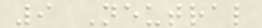9 Neutral
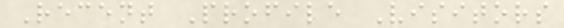Recent Profile Visitors
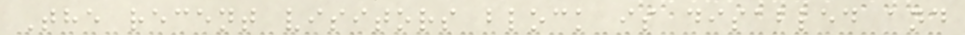The recent visitors block is disabled and
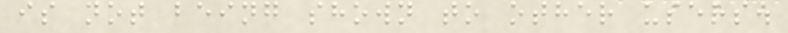is not being shown to other users.
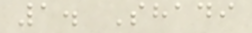1. Shadi
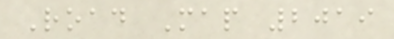Road Map 2019
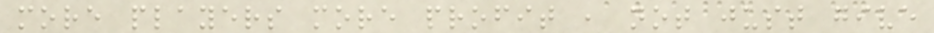more players more profit , not just give
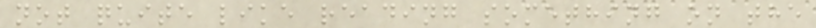not quite like reading something on the
